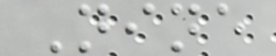Nine
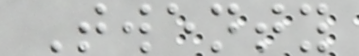Twenty
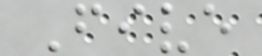Five
